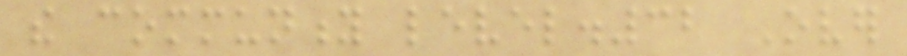the community level.32 Over
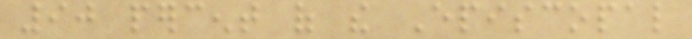90 percent of the Episcopal
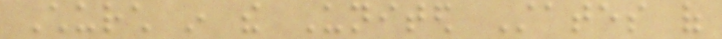Church in the United States of
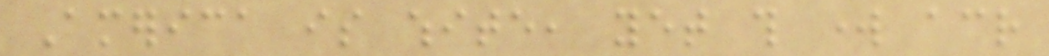America is white, yet this work across
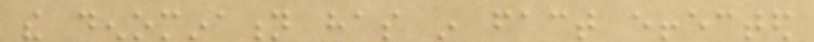the denomination has in fact effected
